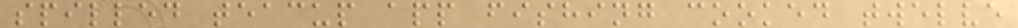spilled teacup app fishing cooked twelve
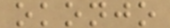okonjo
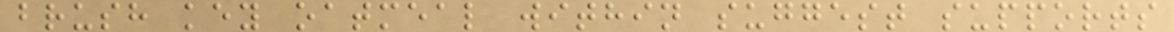brush key oatmeal within suggest supports
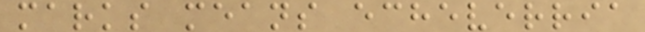marks means echeverria
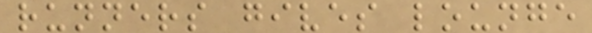runners gives lounge
